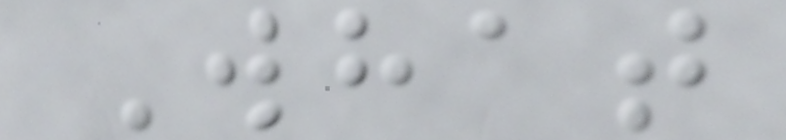What
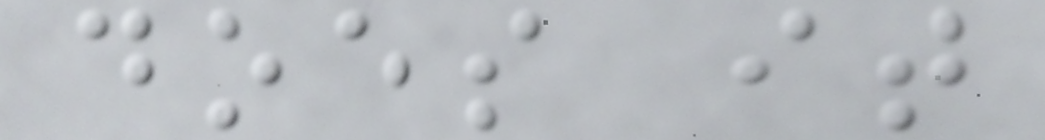does it
